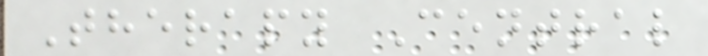Therapy Central
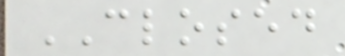CLOSED
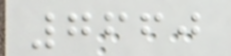7660
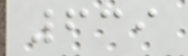639
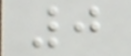0
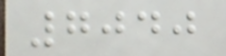7040
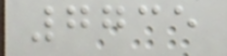7735
